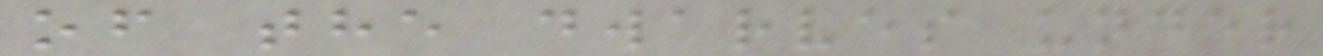of the dwarves under
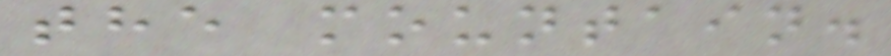the mountain.
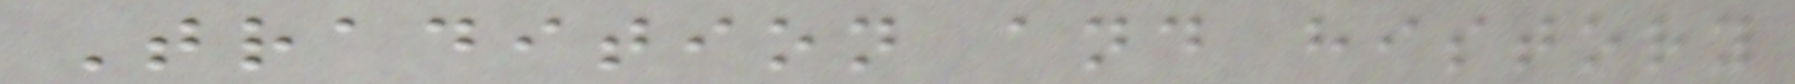Tradition and history
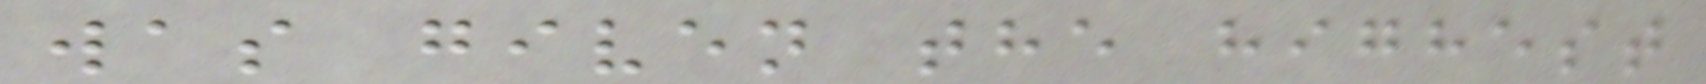was given the highest
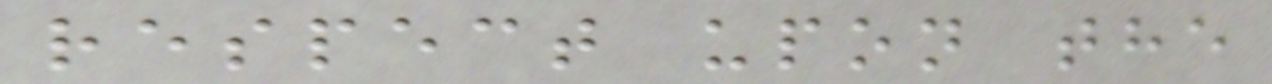respect upon the
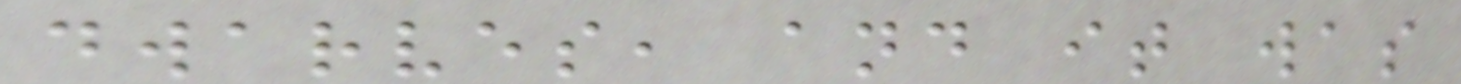dwarves, and it was
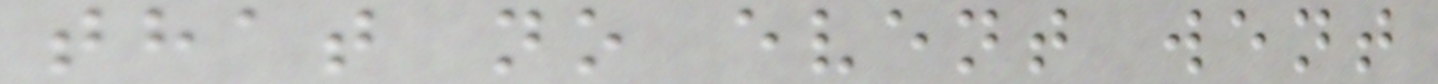that no event went
